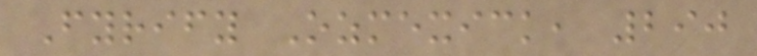Fyrify Ozmexick, 290
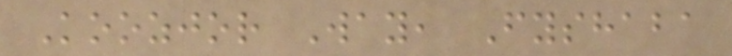Koozjor Way, Fyshaba
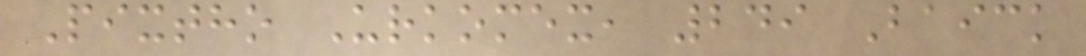Pixtho Urkomex, 249 Baick
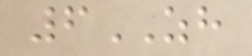6ZH
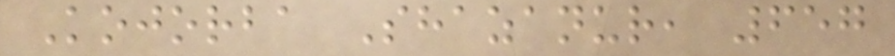Kojorba Shazanur, 657
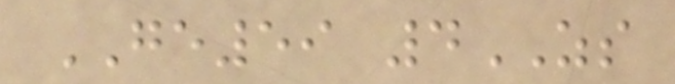GE59 4ZS
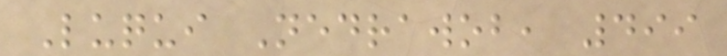Luqui Nedrawob, 499
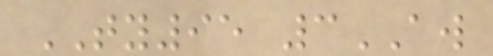TY95 3AW
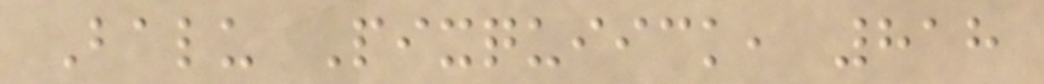Balu Pixquiick, 818
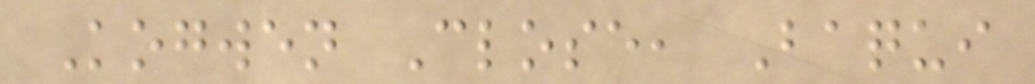Kogwen Close, Baqui
